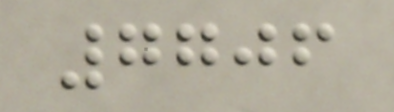7706
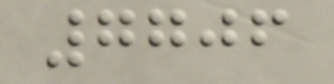7706
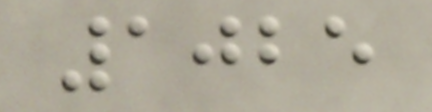1025
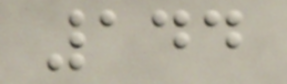144
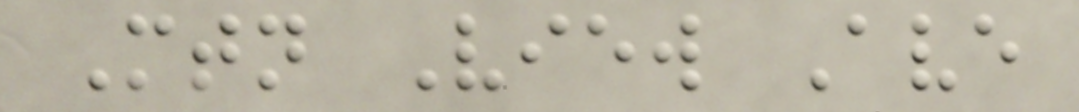Mtn View Ave
